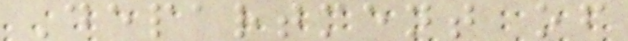Department of
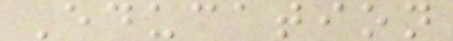Education
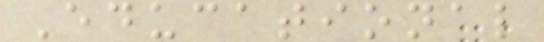Educational
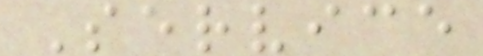Service
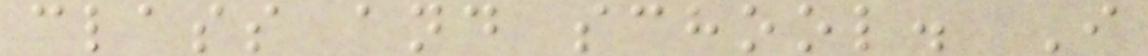class and school. I
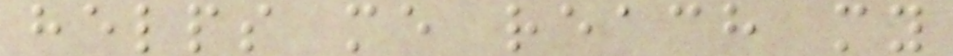helps me reach my
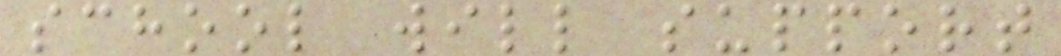school will support
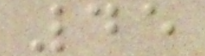45
